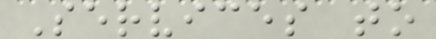Services to
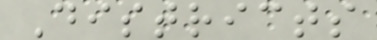Districts
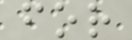for
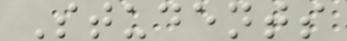Students
